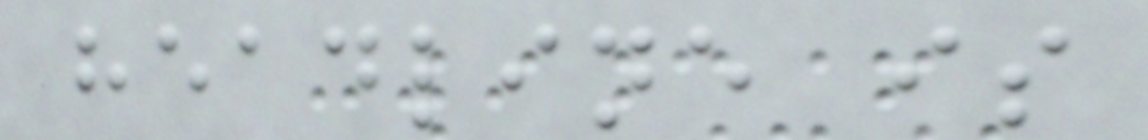headline is
